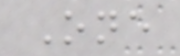One
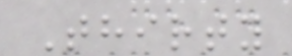Thirty
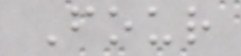Four
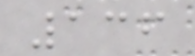136
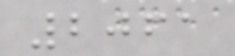2061
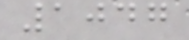1047
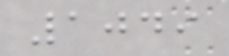1049
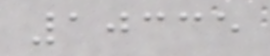10335
